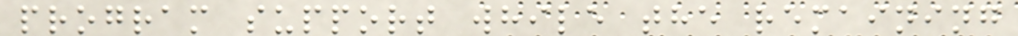program support while the remaining
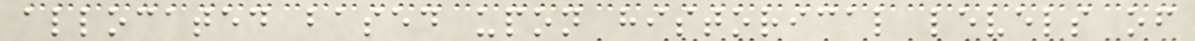allocated based upon historical levels of
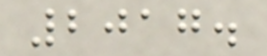2017.
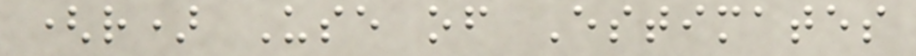(r) Use of Estimates
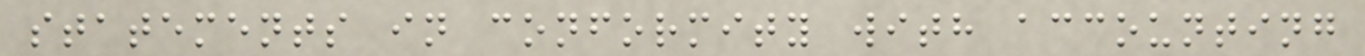statements in conformity with accounting
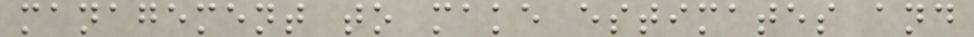management to make estimates and
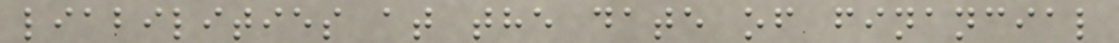liabilities at the date of financial
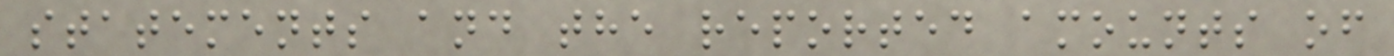statements and the reported amounts of
